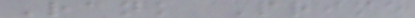Rank Prime
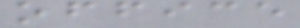office
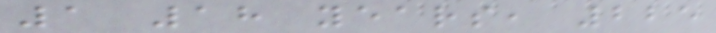1 18 years, 225
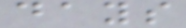days
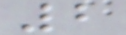2
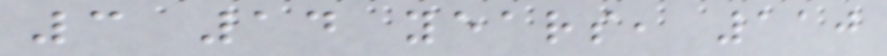3 14 years, 110
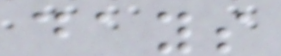days
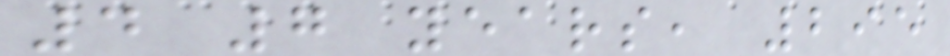4 7 years, 295
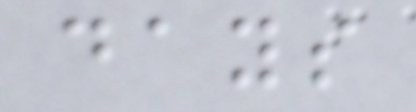days
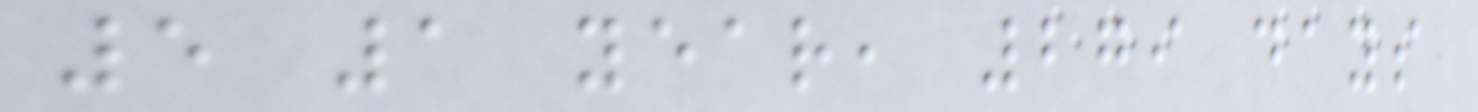5 1 year, 279 days
